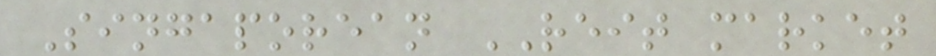Singaporean REIT market
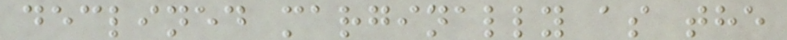declined marginally as the
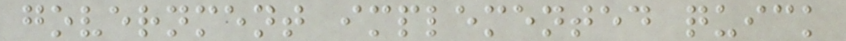government implemented quick
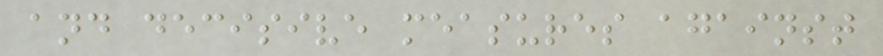and decisive measures against
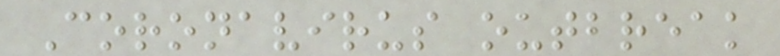Coronavirus outbreak
